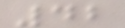42
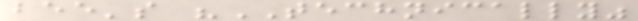bee's "TECHNICALLY"
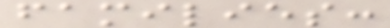families:
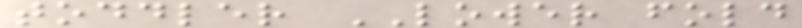toddler LOWER fold
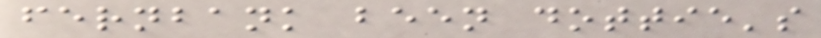fernbank been dottie's
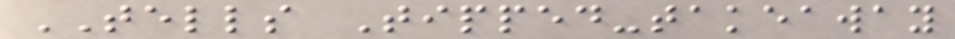TELLS Tipped-takeaway
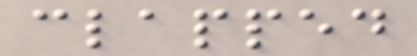clapped
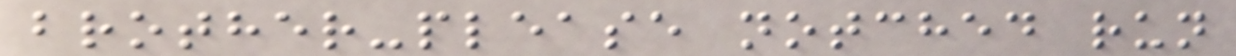brother-please notched run
